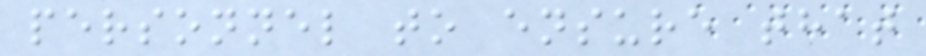personnel to ensure that
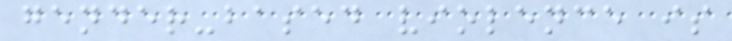gender-based violence is
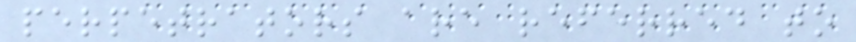perpetrators are referred to
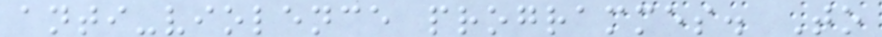anti-violence programmes. To
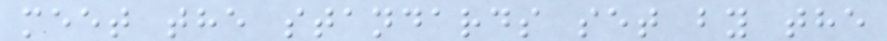meet the standards set by the
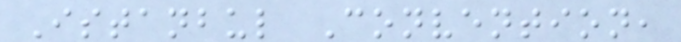Istanbul Convention,
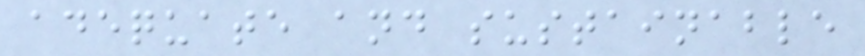adequate and sustainable
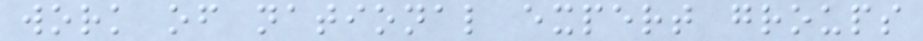work of national expert groups
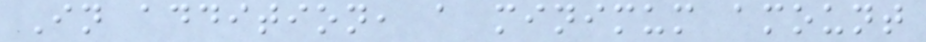In addition, a minimum amount
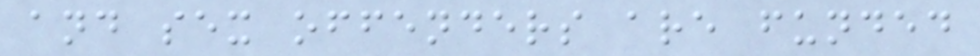and sex offenders are funded
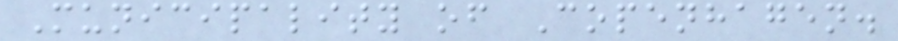Municipality of Copenhagen.
